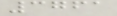3761
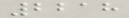2218
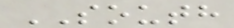SOUTH
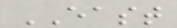EAST
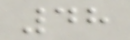48
